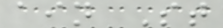ain St
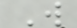W
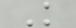K
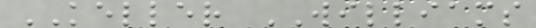KELLER WILLIAMS
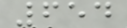654
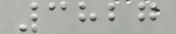3827
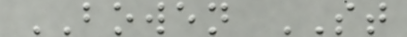BOWEN ST
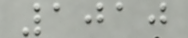1010
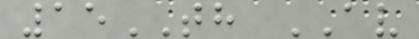15TH AV
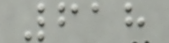618
